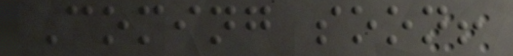Coming soon!
